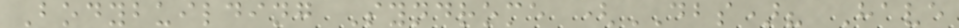Bodybuilding Syndrome (DBS)? Have
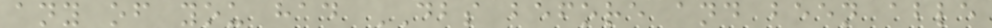any of you had DBS before and been able
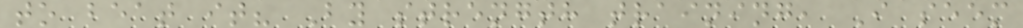to beat it? By strength training, I seem
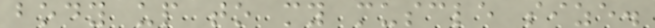body up to my muscle size.
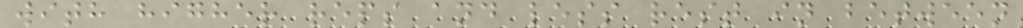with higher reps and less rest in between
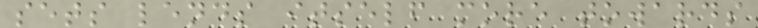sets lends itself more towards
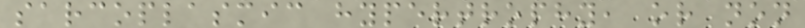sarcoplasmic hypertrophy, or non
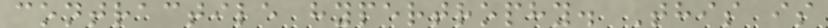contractile hypertrophy. This is
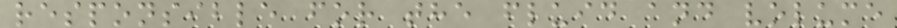responsible for the fluid and volume
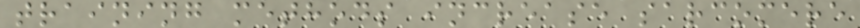training methods increase sarcomere
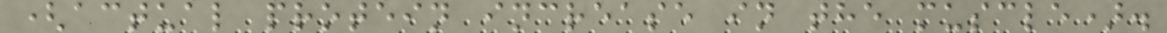(actual protein increase in the muscle).
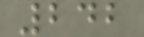242
